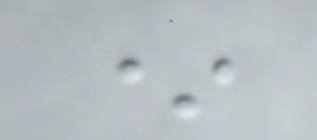*
